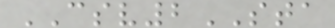CSV2STA
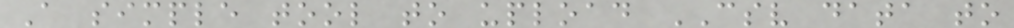A simple tool to upload CSV data to
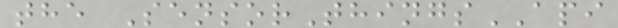the SensorThingsAPI
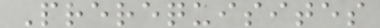Prerequisites
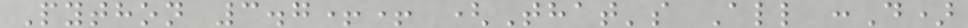Python 3.7++ (That's All :D)
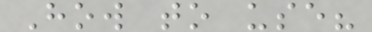How to use?
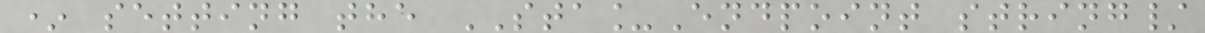* setting the STA_Endpoint string/
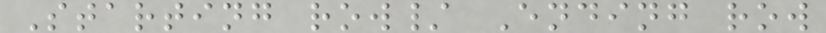Starting row/ Ending row
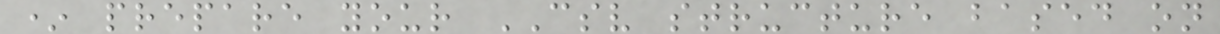* prepare your CSV structure based on
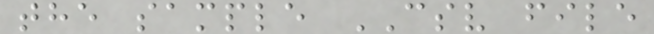the sample CSV file
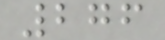276
